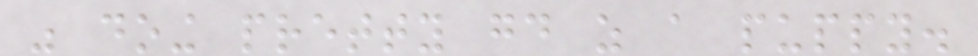was doing pretty good as a puppy.
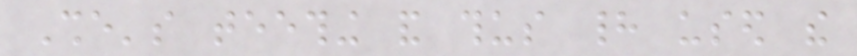She's teething and thus had used the
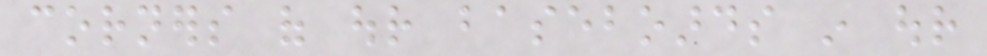corners of our baseboards in our
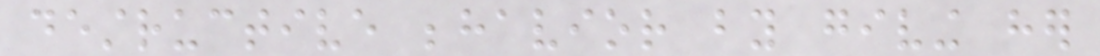destructive behavior by giving her
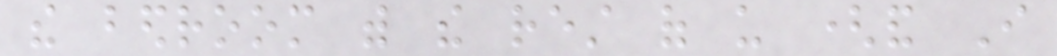the bedroom with the rest of us (and I
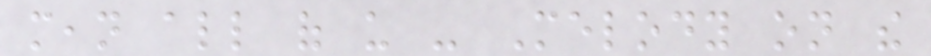mean all of us - Melody on the
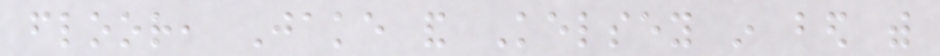floor, Jake and Kelsey in bed with
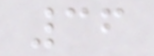36
